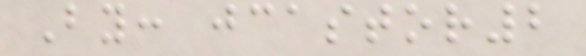By: jcastor2
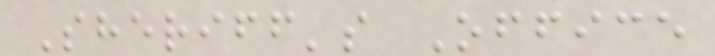Sheriff's Office
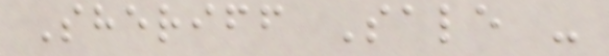Sheriff Sale -
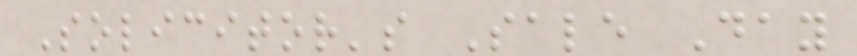Solicitor's Sale Day
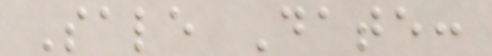Sale Date:
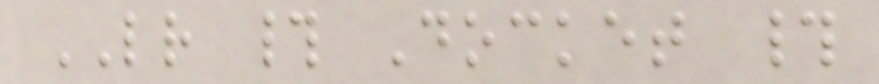LR # Docket #
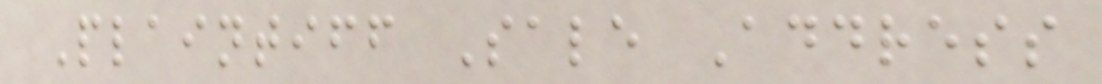Plaintiff Sale Address
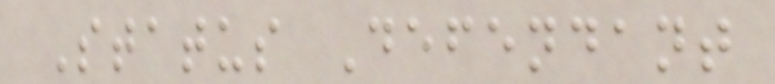Status Defendant
